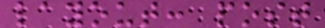layout: post
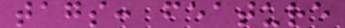tags: feature
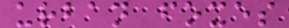urban foxes
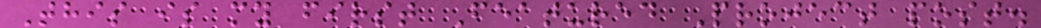This is my first Featured Project post.
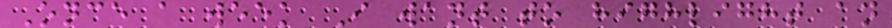Once a week I want to highlight an
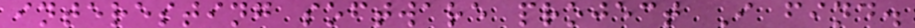interesting software project I find.
